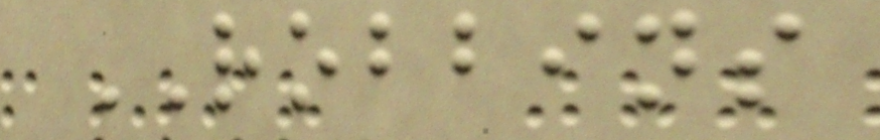ROBBINS
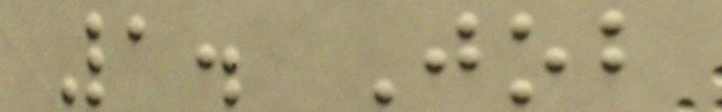1. Job
